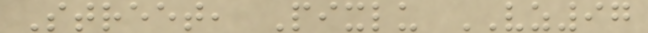Street, Pixlu VZ97
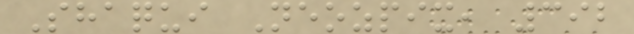Shaqui Neozpix, 392
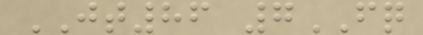JT86 7FQ
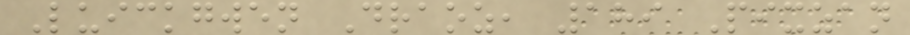Luickgwen Draoz, 189 Pixzan
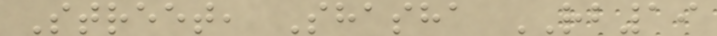Street, Shasha RB19
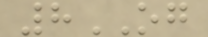8OG
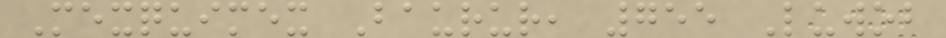Mexquimex Baurur, 755 Luwob
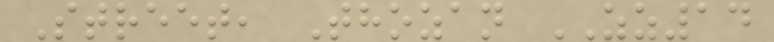Street, Thozan ZZ14
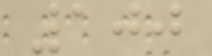100
